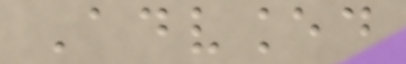Advanced
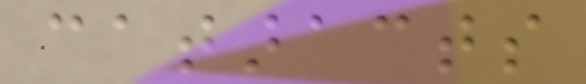cataracts
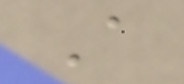A
